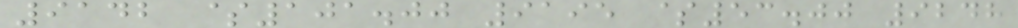9142 $101.00 9195 $53.00 9248
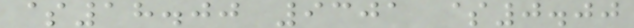$18.00 9301 $0.00
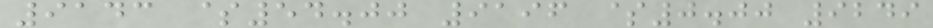9143 $54.00 9196 $0.00 9249
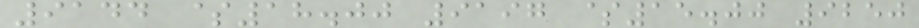9144 $18.00 9197 $15.00 9250
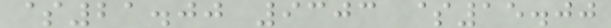$21.00 9303 $15.00
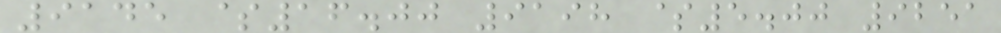9145 $16.00 9198 $5.00 9251
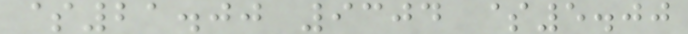$21.00 9304 $5.00
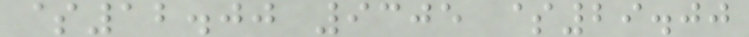$12.00 9305 $29.00
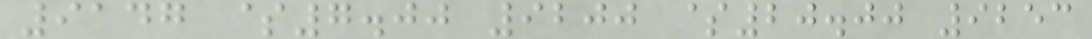9147 $7.00 9200 $20.00 9253
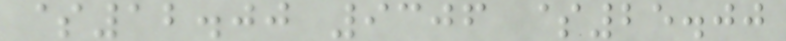$12.00 9306 $25.00
